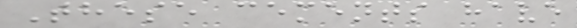These cements have
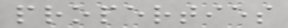properties
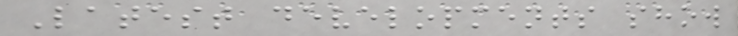Latest developments show
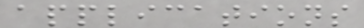applications
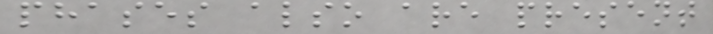phases also are present
